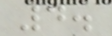4.
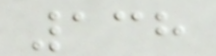138
